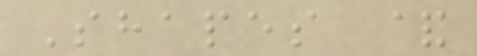Shapes &
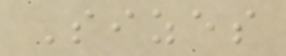Sizes
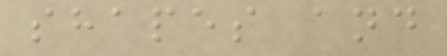shapes and
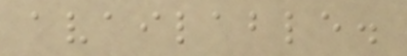available.
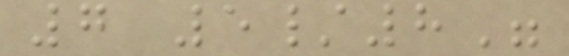7 5/8"
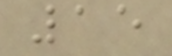15
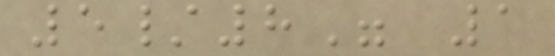5/8" 1
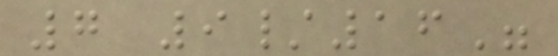7 9/16"
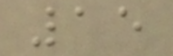15
